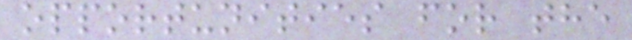opportunities for the
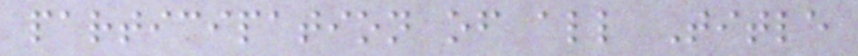participation of all Title
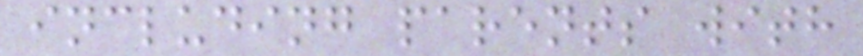including parents with
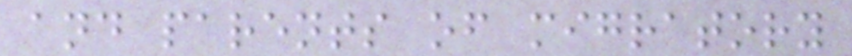and parents of migratory
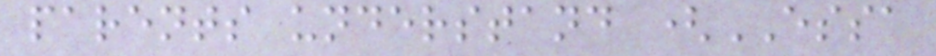parents understand (ESSA
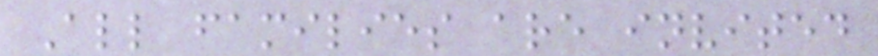All families are invited
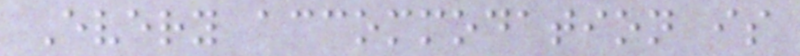Every accommodation is
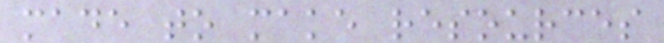made to make resources
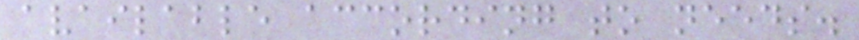available according to needs.
